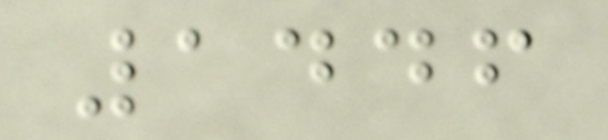1446
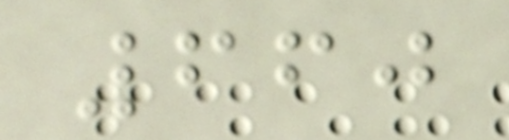660
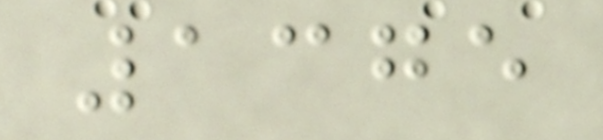1375
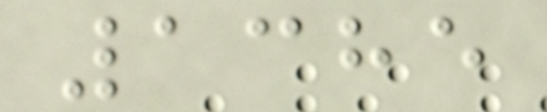1385
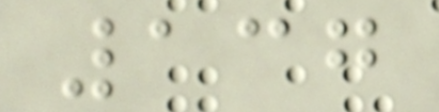137
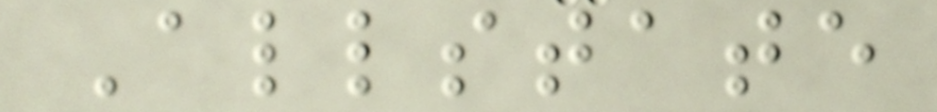Allstate
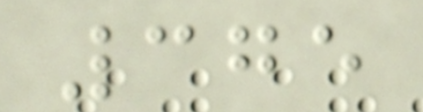375
